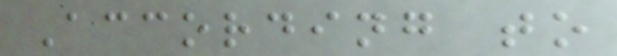According to
